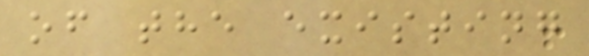of the existing
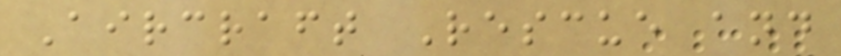Aircraft Rescue and
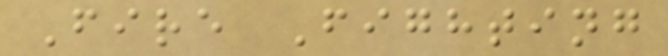Fire Fighting
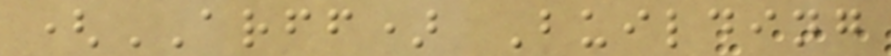(ARFF) Building
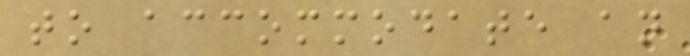to accommodate an
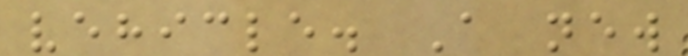vehicle. A new
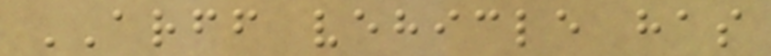ARFF vehicle has
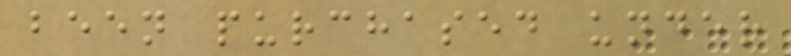been purchased under
